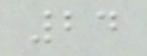24
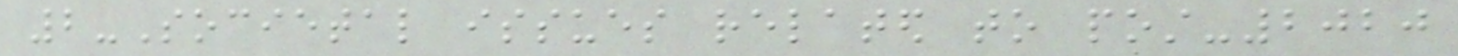2-Societal issues related to post-2020
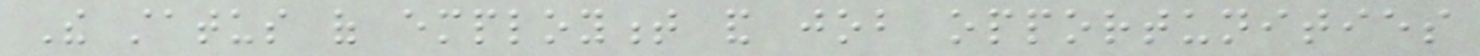The status of employment and job opportunities
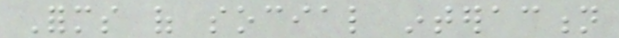Forms of social interaction
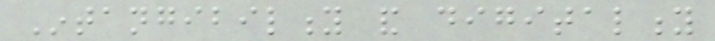Intangibility and digitality
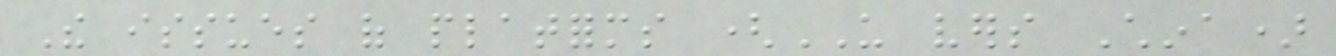The issues of platforms (US vers China)
